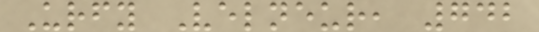Urfy Velneur, 742
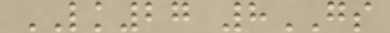LK27 8GS
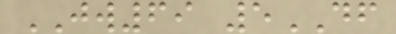JW69 5DF
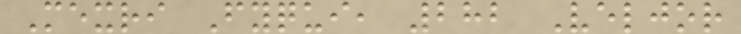Mexri Fyqui, 282 Veljor
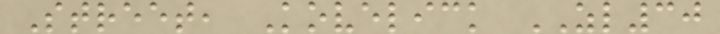Street, Kovelick ZL30
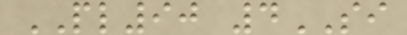PL90 4SI
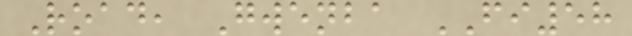Road, Gwenba FI58
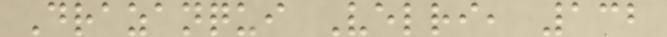Drazanqui Velri, 132
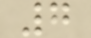7
